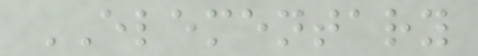ELEMENTARY
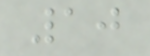10
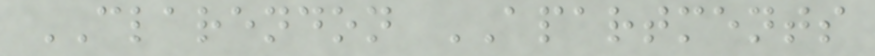CLARENDON APARTMENTS
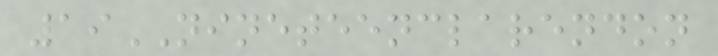19NINETEENCLARENDON
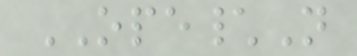OPE\N
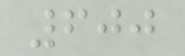600
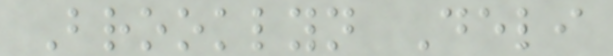Brooklyn Deli
